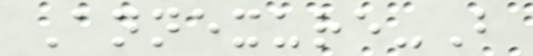Annexure-B
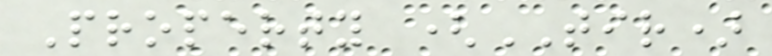Property (TIR)
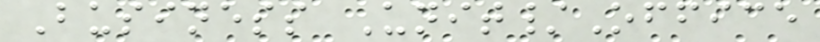Business Unit/Office
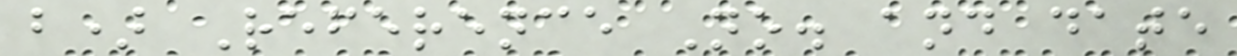b) Reference No. and date
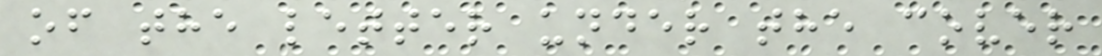of the letter under the cover
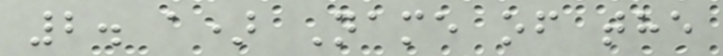2. a) Name of the
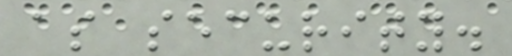as security.
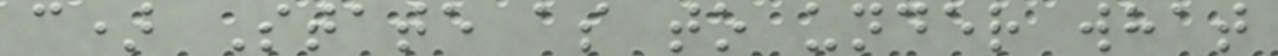c) State as to under what
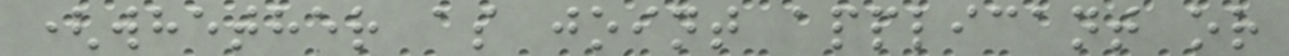(whether as joint applicant or
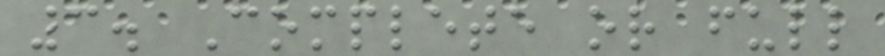3. Complete or full
